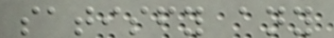satisfy any
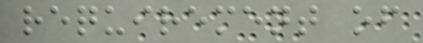requirement of
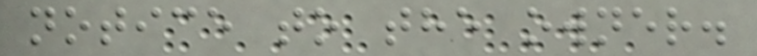notice to the owner.
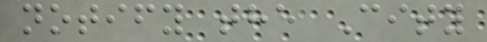notify the City
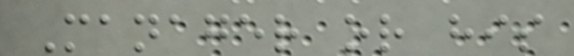Manager or his
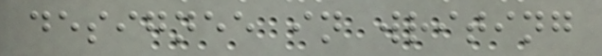designee in writing
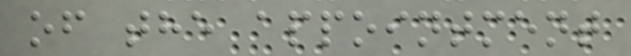of the appointment
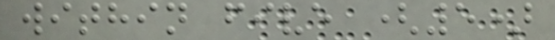within five (5)
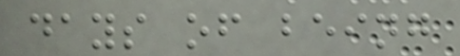days of being
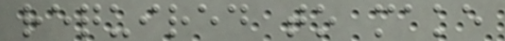required to make
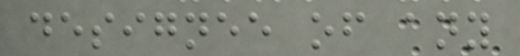designee of any
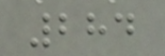284
